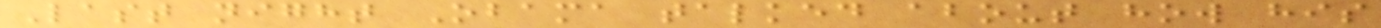Last night Obama talked about how his
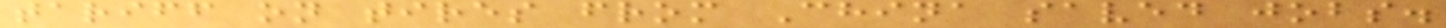tariff on tires from China saved jobs.
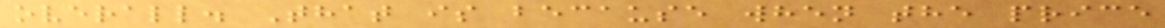overall. That is because when the price
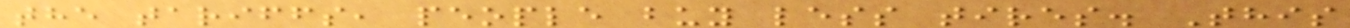the tariffs, people buy less tires. This
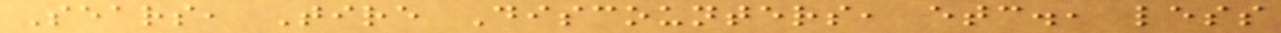Sears, Tire Discounters, etc., less
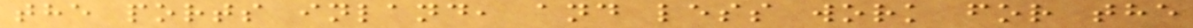the ports inland, and less work for the
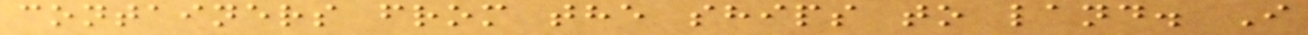containers from the ships to land. I
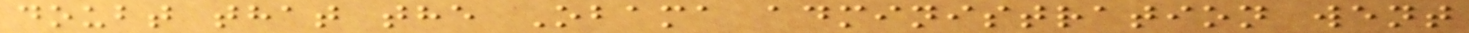doubt that the Obama administration went
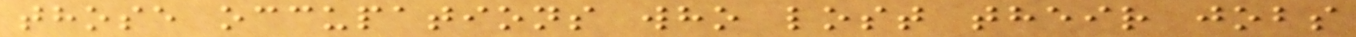those occupations who lost their jobs
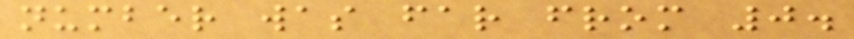number was far from 0.
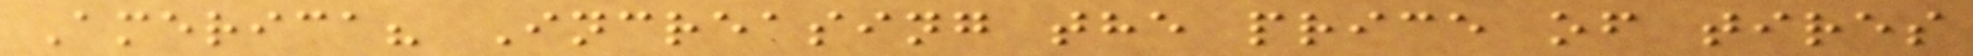America? Increasing the price of tires
